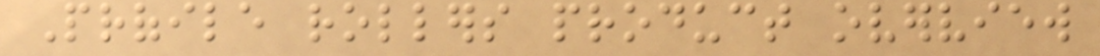Profile rollers product overview
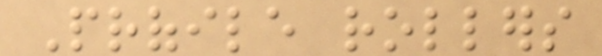Profile rollers
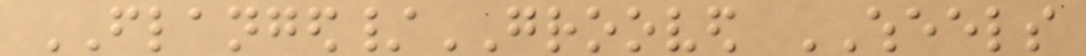FLANGED/GROOVED WHEELS
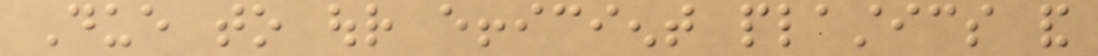Due to our efficient plastics and
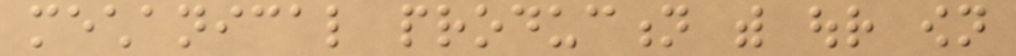mechanical production with our own
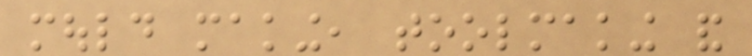mould making, toolmaking and
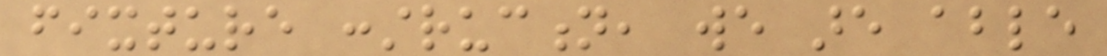fixture construction, we are able
